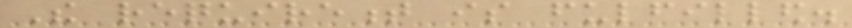The requirement is fulfilled.
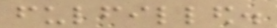fulfilled.
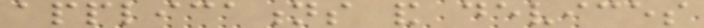applications and devices
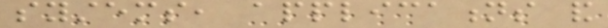systems, applications and
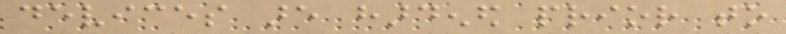devices are hardened prior to
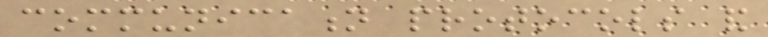communication protocols and
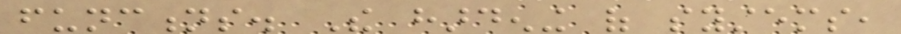functions. The hardening of systems,
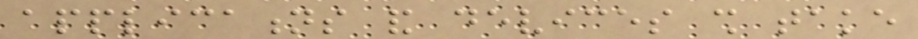applications and devices shall take
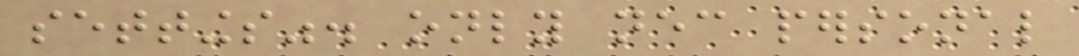settings". only necessary personal
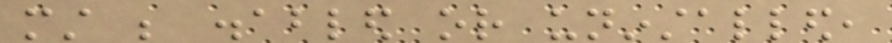must be disabled or uninstalled,
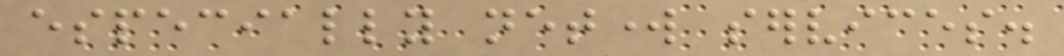especially network services.
